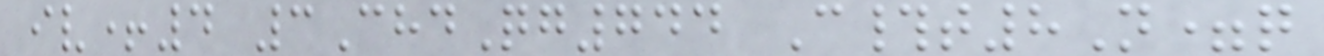iv+4 3ChdQg744 C#t8N=q
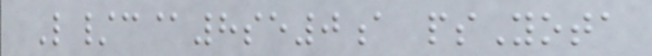L/c@8se0a psYota
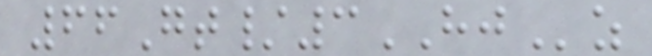66Gt/3HJz
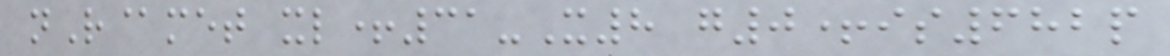nR@met xl+31-X8 g0+is682p
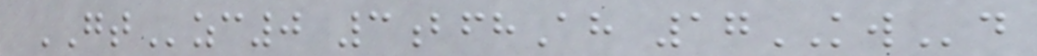GTzc0 3bfhAh 17KWd
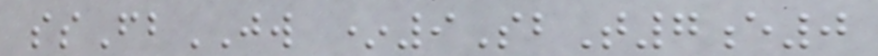ssFbJW *9SbT7e0
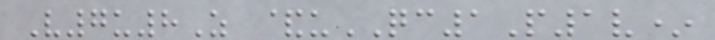V7u8Z &uQC1P1v*
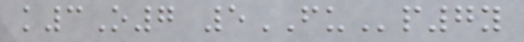k3O7 5FUp7y
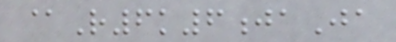@R6k6jaJa
